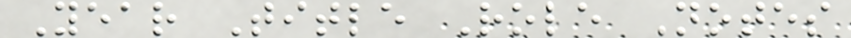Year Title Role Notes
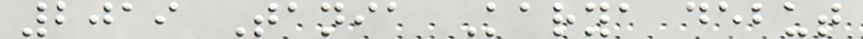2019 Tania Karya debut
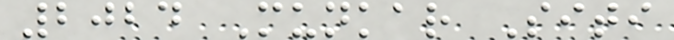2024 Munkar Siti
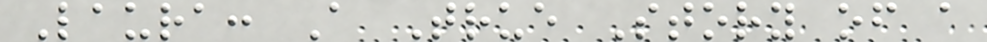Laura: A True Story of a
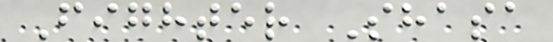Fighter Shasa
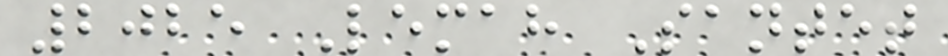2025 Lemah Santet
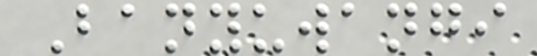Banyuwangi
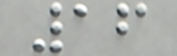16
